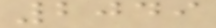2049
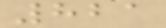821
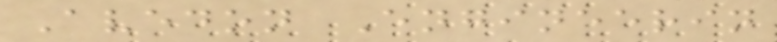Avedon Engineerin
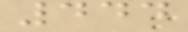444
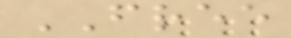FREE
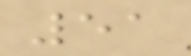51
